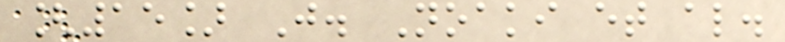[15] J. Noaki et al.
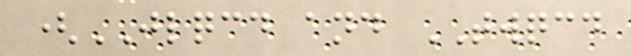(JLQCD and TWQCD
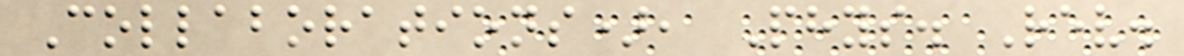Collaborations), Phys. Rev.
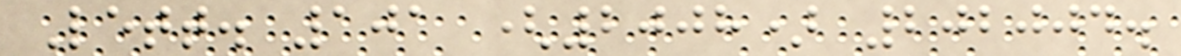Lett. 101 (2008) 202004.
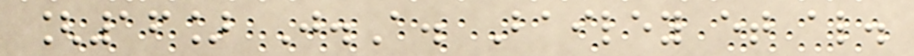[16] J.A. Bailey et al.
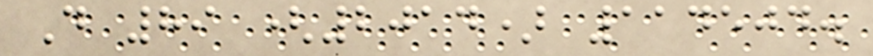D 89 (2014) 114504.
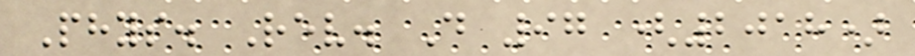Phys. Rev. D 97 (2018)
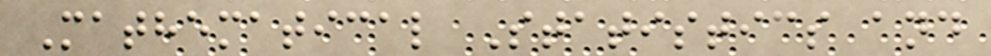Mathematical Statistics and
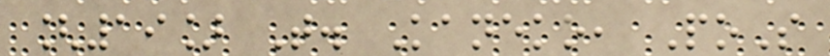[19] T. Kaneko, PoS
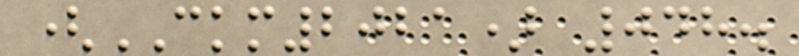(CKM2021) 048.
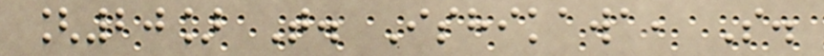[20] T. Ishikawa, S.
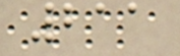211
